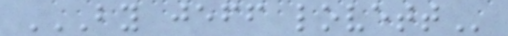BY JEFF LOVETT
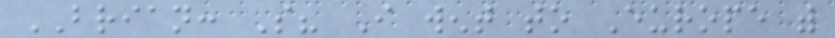BRIAN: So? I went to Europe with
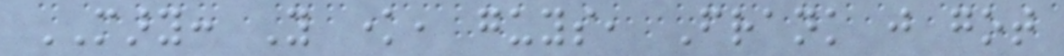MARY: You know, guys, Frank just got
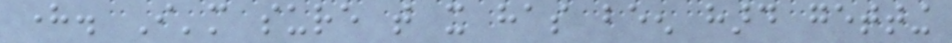here. I'm sure that it has been hard getting
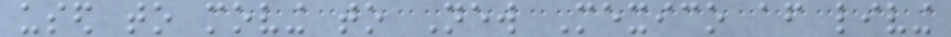used to moving to New Mexico after living
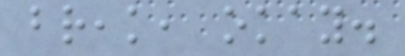break, okay.
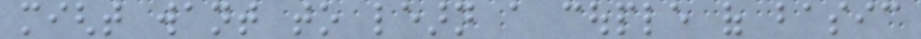might want to learn a couple of basic
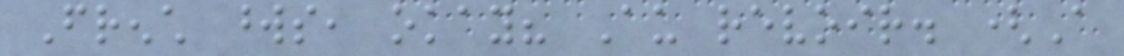French words, okay? Au revoir. (A
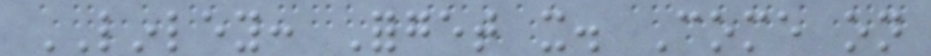LINLEY: Forget it. Come on
